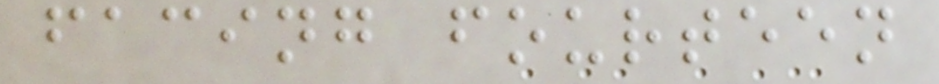facing fourteen
